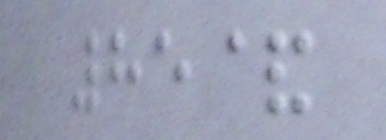85&
